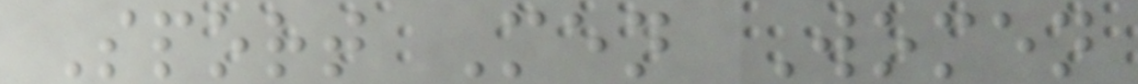Sport Men Women
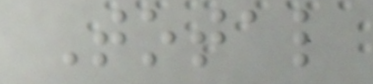Total
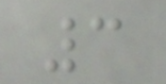3
